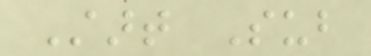Start Sub
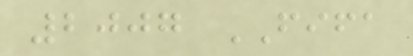2007 FIFA
